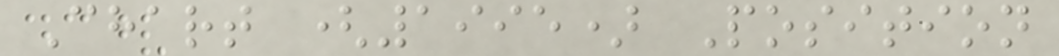Chart (1995) Position
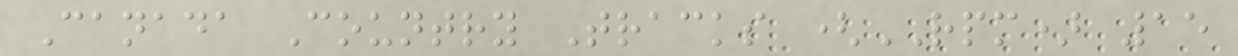Canada Country Tracks (RPM) 15
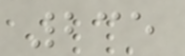235
